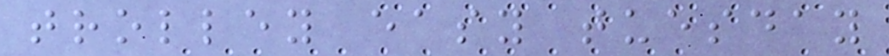trolley easy tuesday
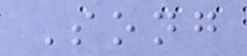Song
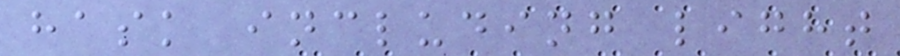hask including light
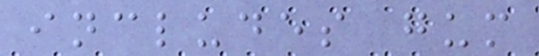includes gum
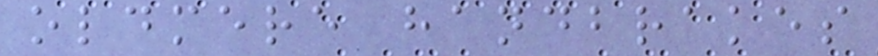oldmere handbrakes
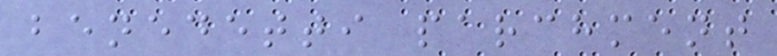benedetti parchment
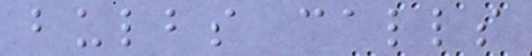bulbs calls
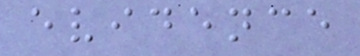evidence
